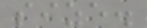size.
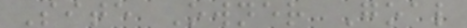Site Owner Goal
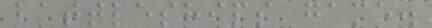battleships game.
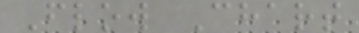Flow Chart
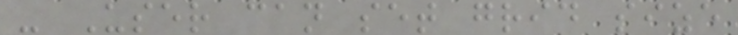- User can set grid size
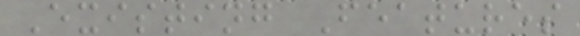Existing Features
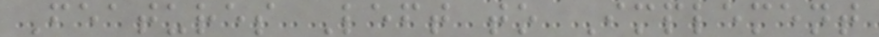Features Left to Implement
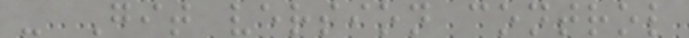- Git version control
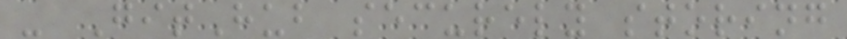- GitHub securely storing
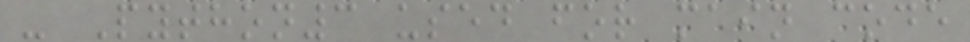- Python3 used for main code
